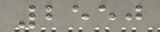2550
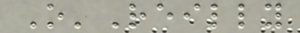O'Reilly
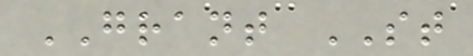GRANT ST
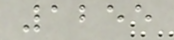1255
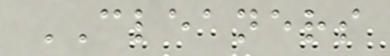CLEANERS
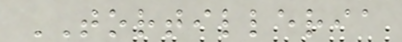TORTILLERIA
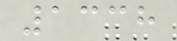1338
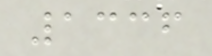1336
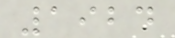1924
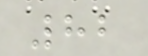82
